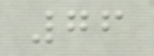76
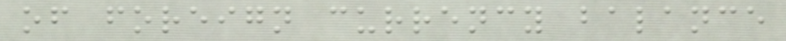of foreign currency balance
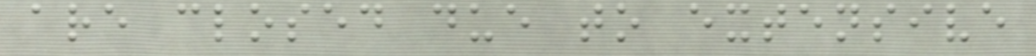are closed due to extensive
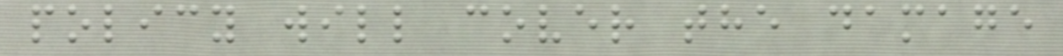policy will cover the damage
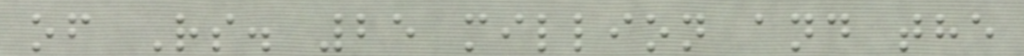of Rs. 25 million and the
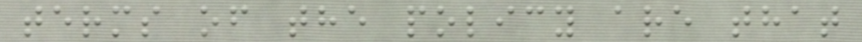terms of the policy are that
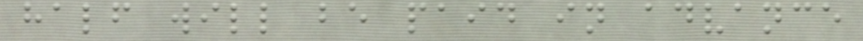half will be paid in advance
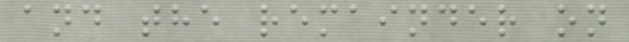and the remainder on
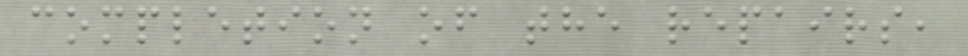completion of the repairs,
